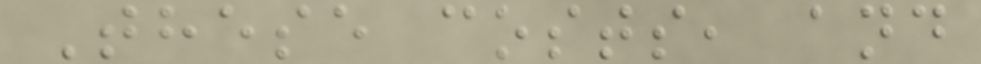These costs, and
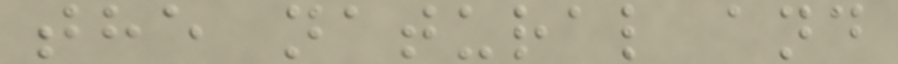the natural and
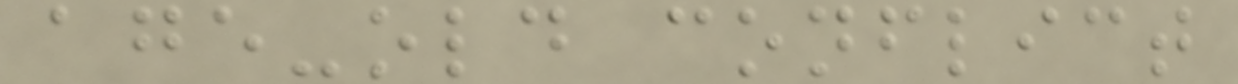age-old conflict
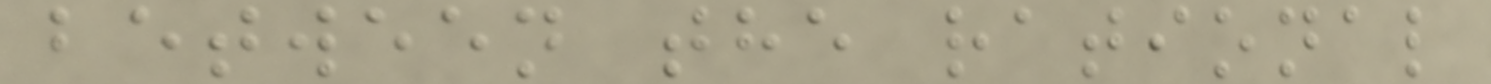between the rational
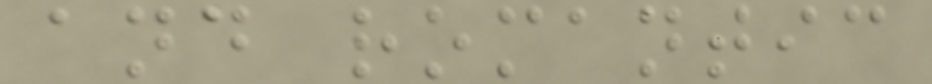and romantic
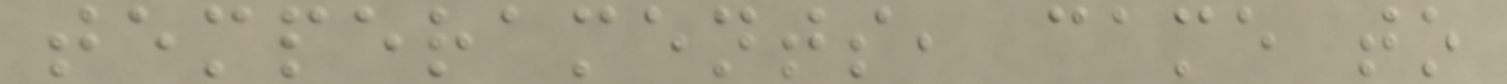temperaments, came to
